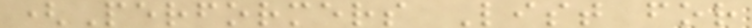(Performers List for
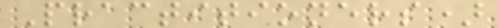Practitioners)
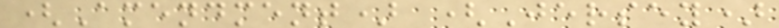(Amendment) (Jersey)
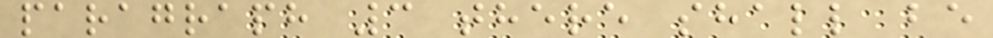paragraph 3 there shall be
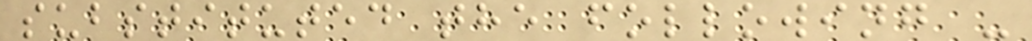substituted the following -
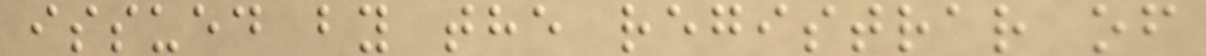issued by the registrar of
